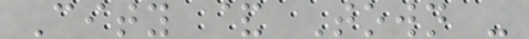City & Town -
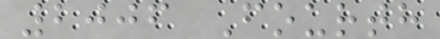2006 Fourth
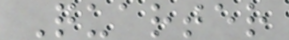Quarter
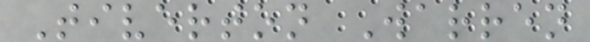Tiverton Warren
